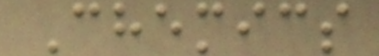Chemics
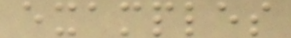examples
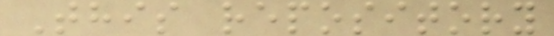This repository
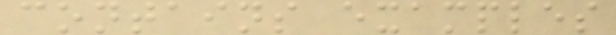contains examples
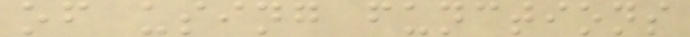of using functions
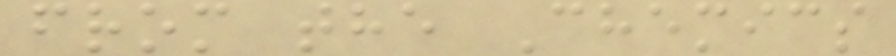from the Chemics
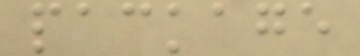package
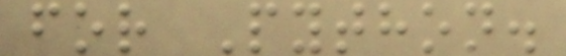for Python.
